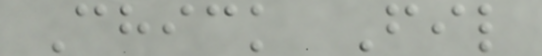Chick Fil
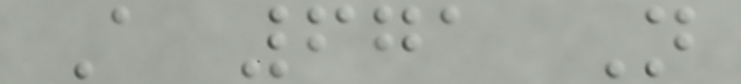A 671 N
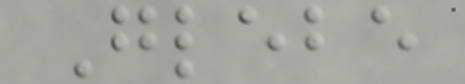Glebe
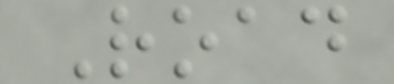Road
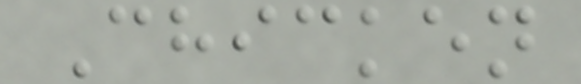Chicken
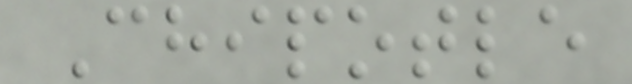Chipotle
